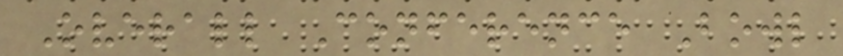Overall Conference Bowl
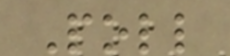Poll
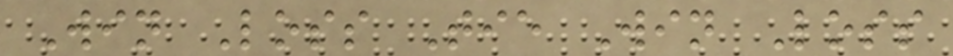Win Loss Tie Win Loss
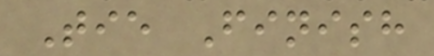Tie Finish
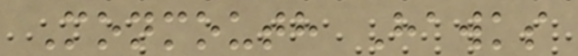Monmouth Hawks
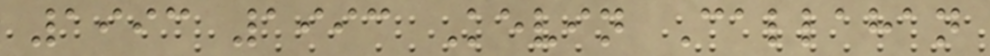1993 1993 Kevin Callahan
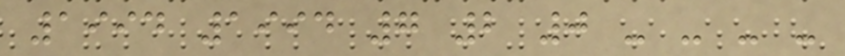1994 1994 7 2 0 - - - -
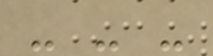- - -
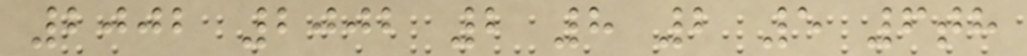2002 2002 2 8 2 5 6th
